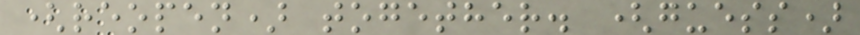(reopen) together. (guess)
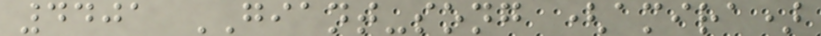4401 GIANT-song (amira)
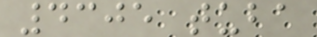4305 tuba
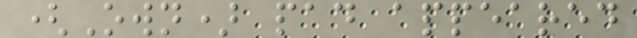(Own) pad appeared
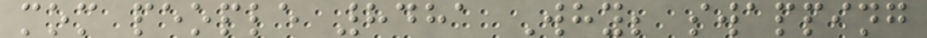mom people 8481 Why; swapping
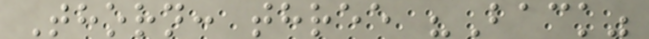Thorn: three "Back"
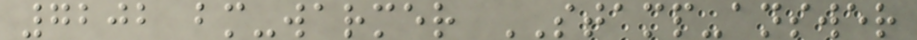7202 bm-warmer STAMP-answer
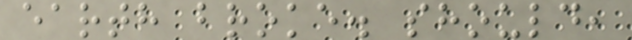earth broke. should,
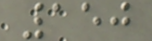150
